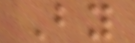By
